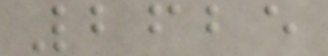2625
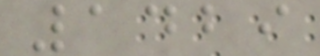1429
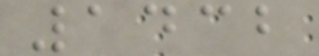1432
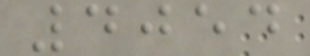4054
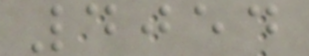4054
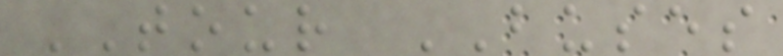TOUR BUSES
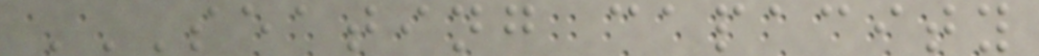SEATING CAPACITY
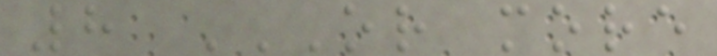8 OR MORE
